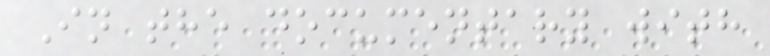In the documentary with
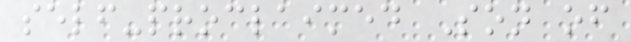self-proclaimed Son of
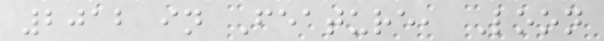2012 in Feature, Loon
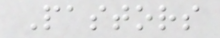Pastors
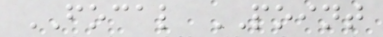FOCAL POINT
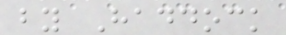by Haddock
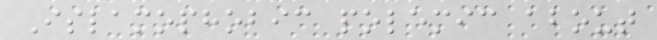Islamophobic polemic about
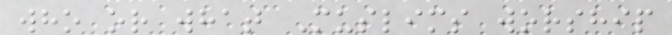who or what Muslims worship
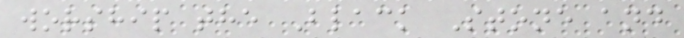worship the Black Stone and
